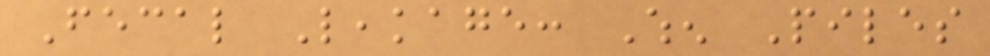Fecal Leakage: When Piles
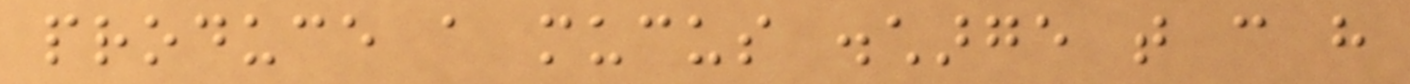produce a mucus discharge that can have
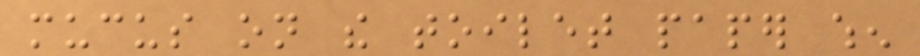mucus on the toilet paper when
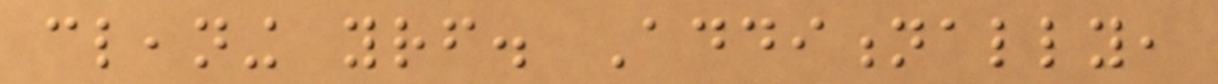cleaning yourself. Additionally,
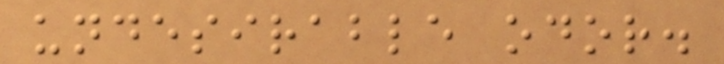undesirable odor.
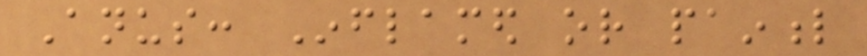Anus: Inflamed or painful
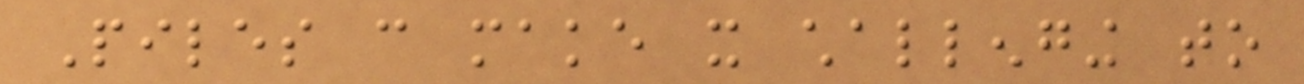Piles can make it challenging to
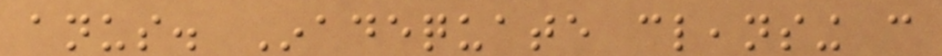anus. Inadequate cleansing can
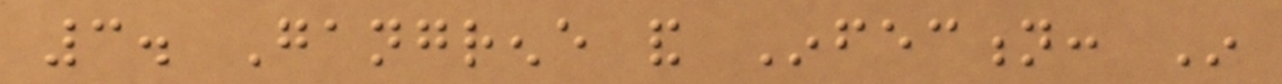3. Gangrene and Infection: In
